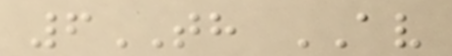6TH AV
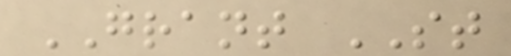GRANT ST
